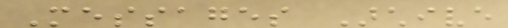Messages Archive
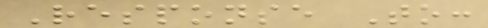Response To:
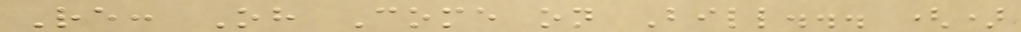Re: Oh Come on Bill... ()
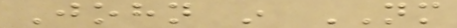John in NM
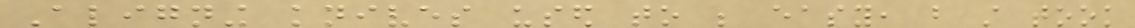Aligning knives used to be easy, but still took
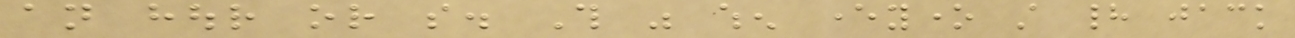an hour or so. This was when everyone still had jack
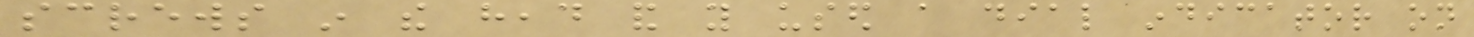screws in the head and you used a dial indicator on
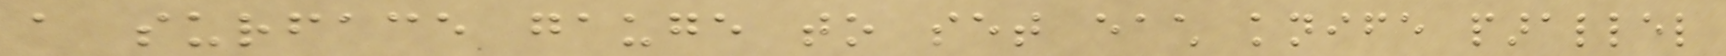a surface gauge to set each knife parallel
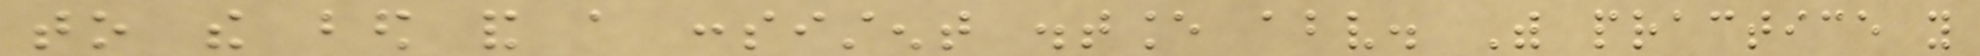to the bed and a consistent distance above. With practice you
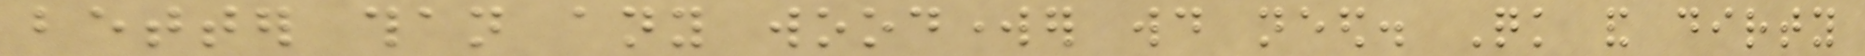better than any woodworker would need. Quick and dirty
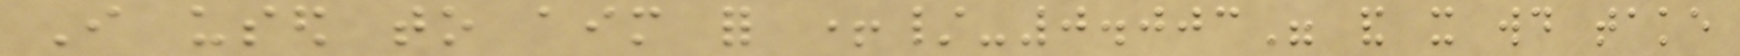I used to aim for +/-0.003" and it would take
